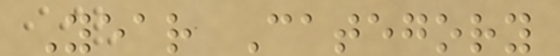Year Category
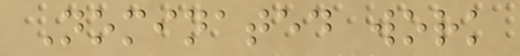Nominated work
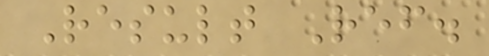Result Ref.
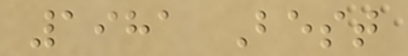1981 Best
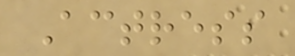Actress
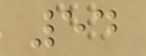54
